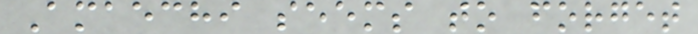Amaechi seems to forget
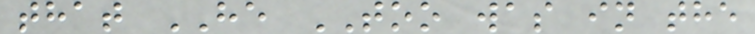that HE TOO was in the
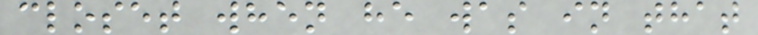closet when he was in that
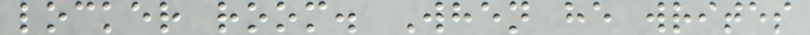locker room. When he writes
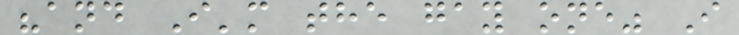"and I'm the gay one" I
